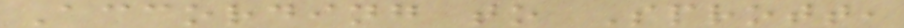According to Sprott,
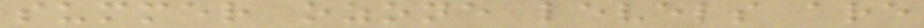summer ozone levels are
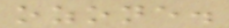ozone.
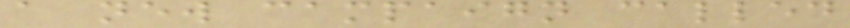a new campaign called
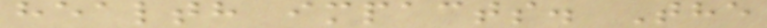health impacts. The
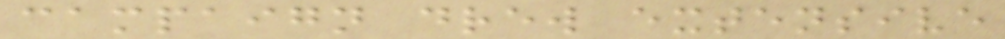campaign drew extensive
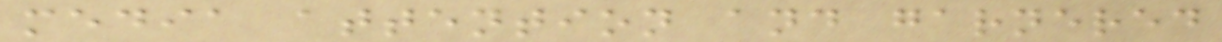media attention and garnered
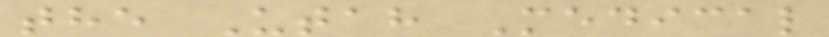the Utah Medical
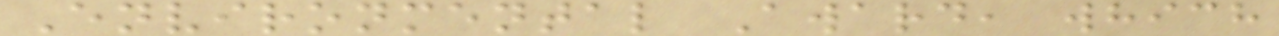Environmental Award, which
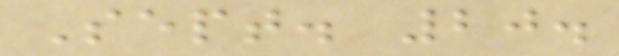Sept. 20.
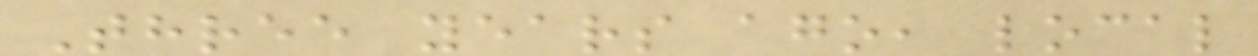Three years ago, local
